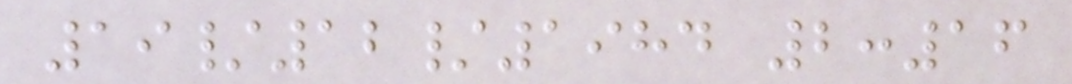19/12/1984 2:16
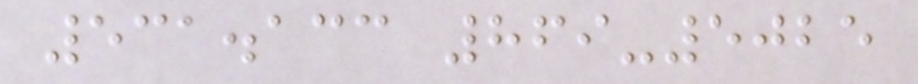531.133 869-5025
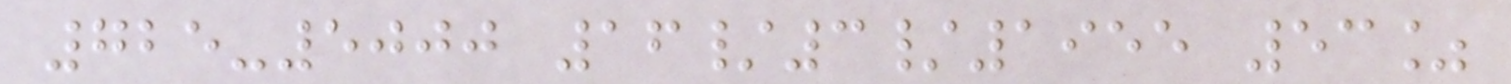725-5000 16/3/1955 53%
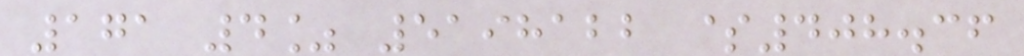171 4% 5198122 $408.36
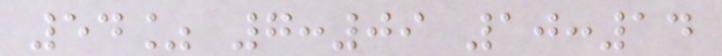54% 7:09 10:14
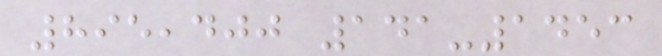895,400 141-1453
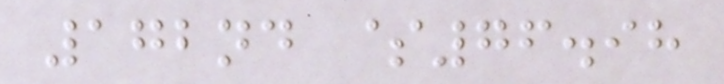172nd $76.98
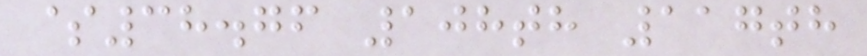$38.76 108th 117th
